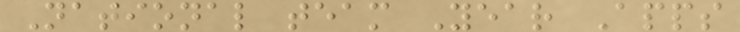National team Year Apps
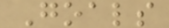Goals
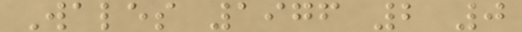Wales 1976 2 0
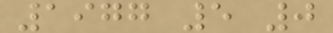1977 5 0
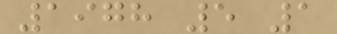1978 5 1
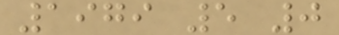1979 5 0
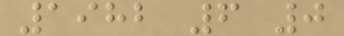1982 6 0
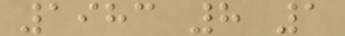1983 8 1
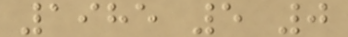1985 5 0
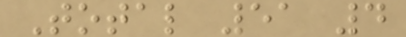Total 51 4
